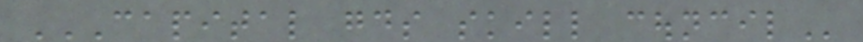CAPITAL GOODS SKILL COUNCIL
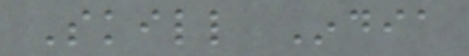Skill India
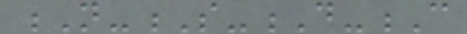N-S-D-C
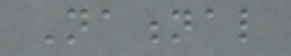National
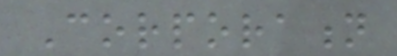Corporation
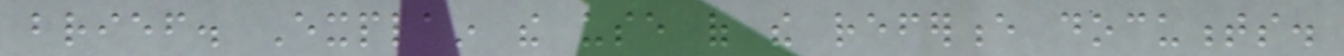brief. Explain the use of the reference documents.
